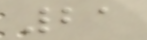21
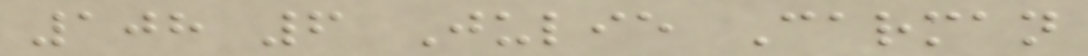108 6 Julie Carman
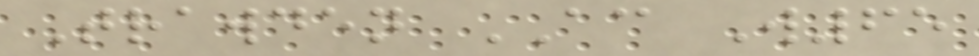Trawden AC W65
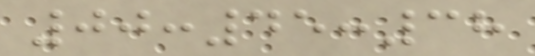00:45:38
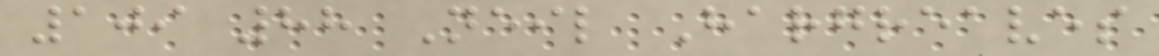109 88 Neil Hargreaves
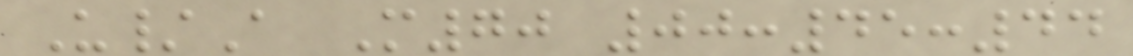U/A M70 00:45:44
